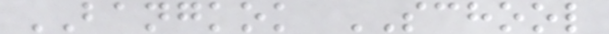BANGKOK SCHOOL
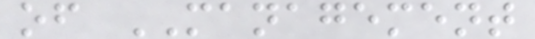of MANAGEMENT
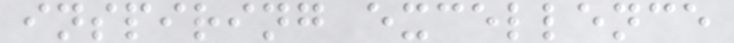inspiring excellence
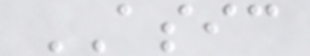ASIC
